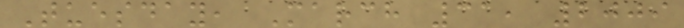Tuesday, March 31, 2009
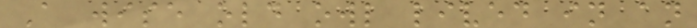A wise old owl lived in an
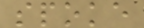spoke
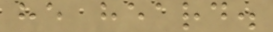he heard.
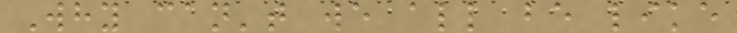Why can't we all be like
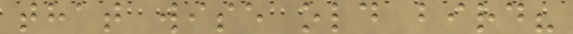that wise old bird?
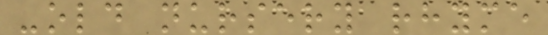-old nursery rhyme
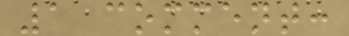1 comment:
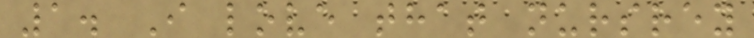1. I love that nursrey
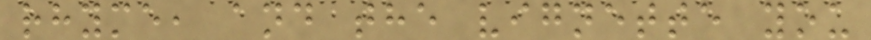rhyme, and the vignette you
